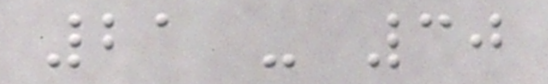21 - 30
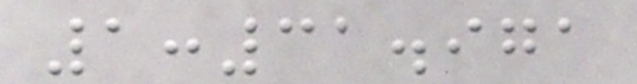1:31.971
